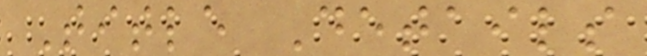Title Details
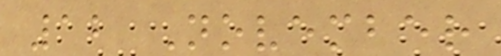12 November
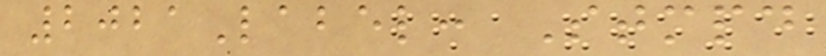2021Label: Stmpd
